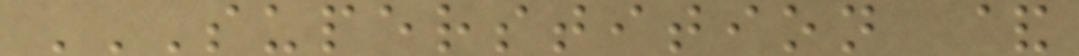SUPERSTITION &
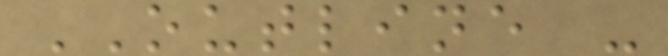OUTLINE -
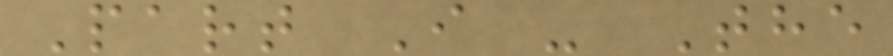Part I - The
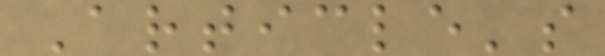Article's
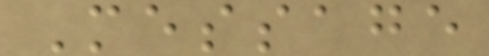Message
